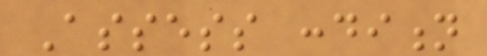Assess condition
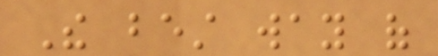The best way of
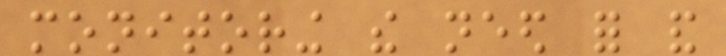monitoring the need for and
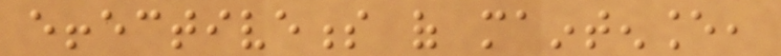effectiveness of maintenance,
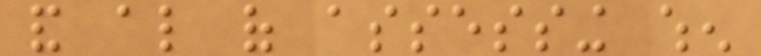and also of assessing when
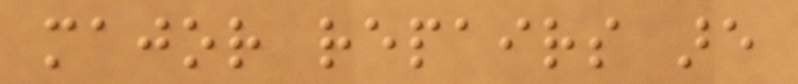major repairs are
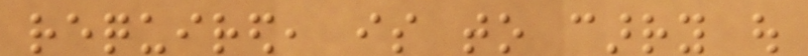required, is to carry out
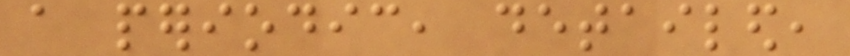a periodic, detailed,
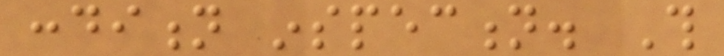condition inspection. This
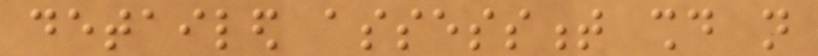detailed assessment should not
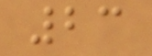23
